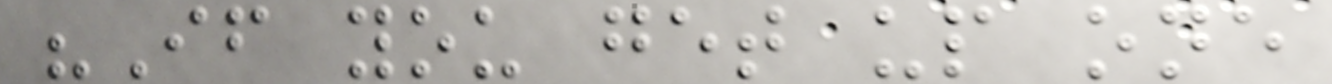"If you get up one
